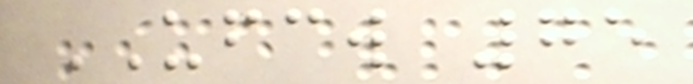UFCW 75
